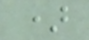)
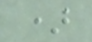)
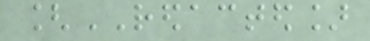[REDACTED]
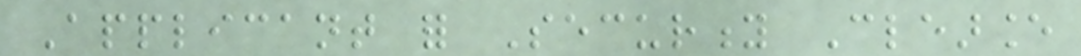Applicant for Security Clearance
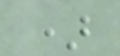)
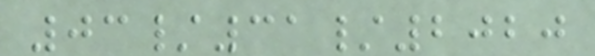03/31/2020
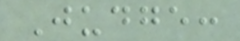Judge:
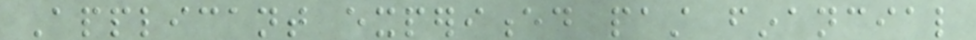Applicant experienced past financial
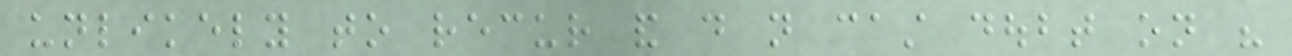unlikely to recur and do not cast doubt on his
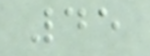45
